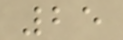25
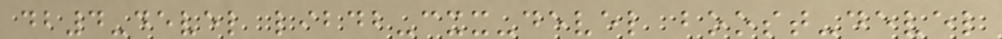db4-devel libdb-cxx-devel boost-devel
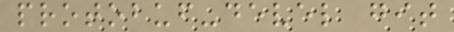protobuf-devel git
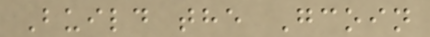Build the Gcoin
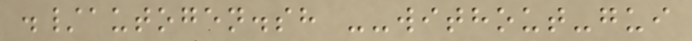./autogen.sh --without-gui
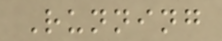Running
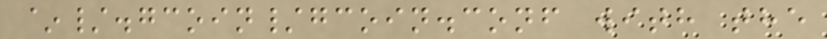~/.gcoin/gcoin.conf with the
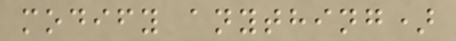modify anything)
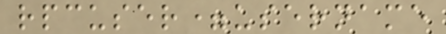rpcuser=username
